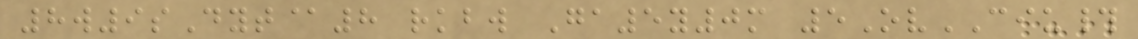8w9sDyt@8 rkbw Ga5y0m 5OvCIU#
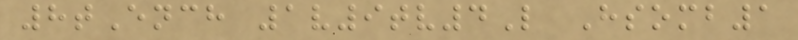8tEnch 1v9tv4L Hsomb1
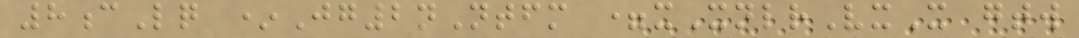8cLq *Jg2nNtfm =xXnlrVxX gtw
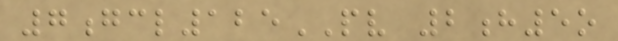7gcl125PV 2h5o
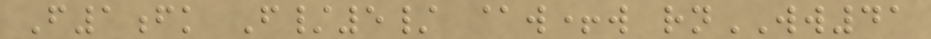F1fk F/5/ @w+w rnWW41
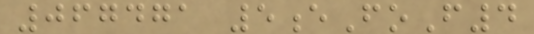067471 5eFoF4
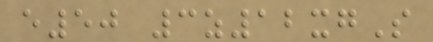e50 3z12xgS
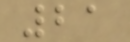21
